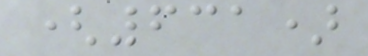(631)
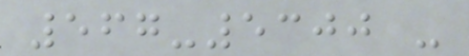567-5300 -
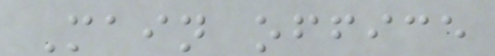Main office
